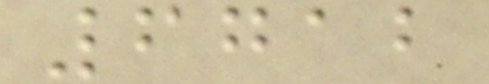6712
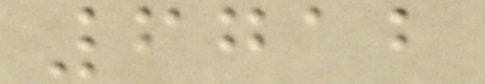6712
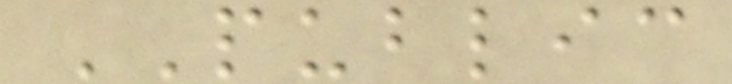PUBLIC
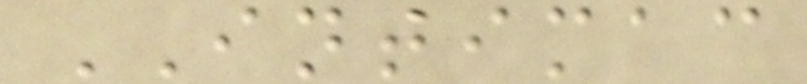INTIMAC
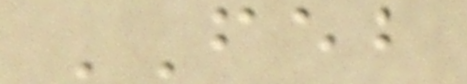FEB
